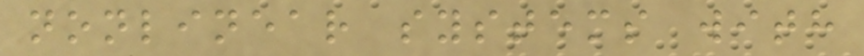nonlinear systems with
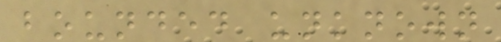bounded unknown
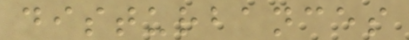disturbances
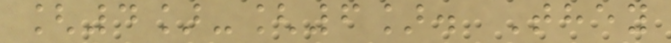[4]-[6]. They
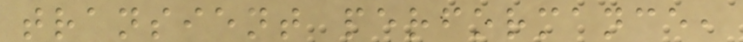transient performance,
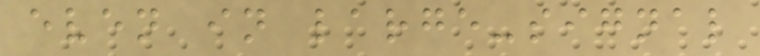even in large-signal
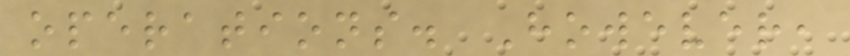operations. However,
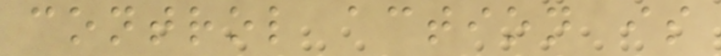control action is
